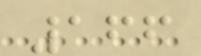166
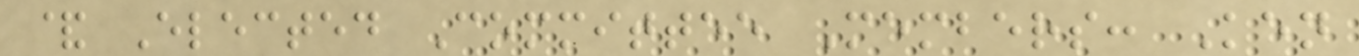& Elected Committee Members: Ken
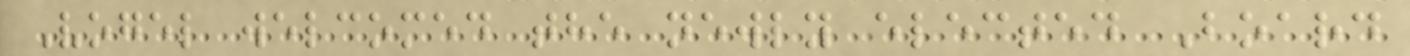Vogel welcomed the newly elected Board
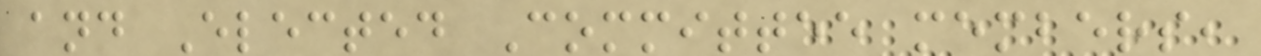and Elected Committee members,
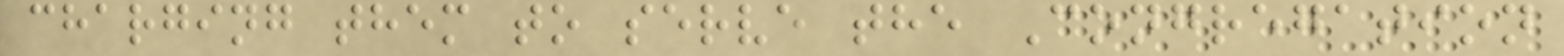charging them to serve the Congregation
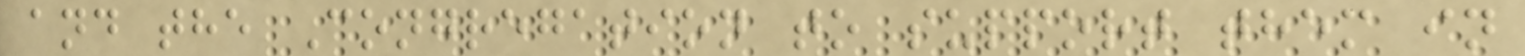and the Congregation to support them in
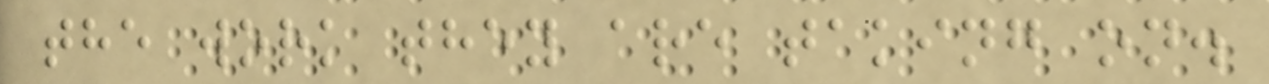the work they are taking on.
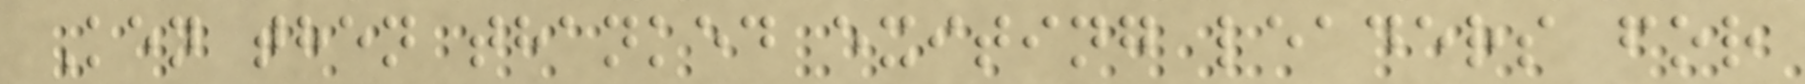Ken then thanked exiting leaders for
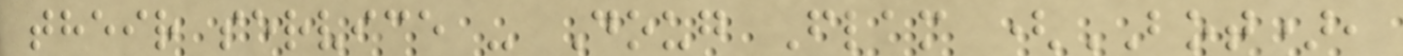their service - Doug Flam (BOT),
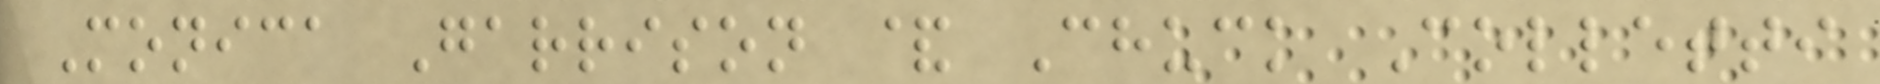Monica Garrison & Chuck Colletti
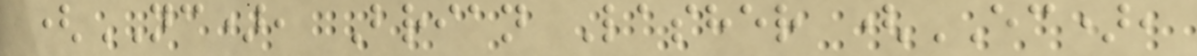(NC), Brian Lasher (EC),
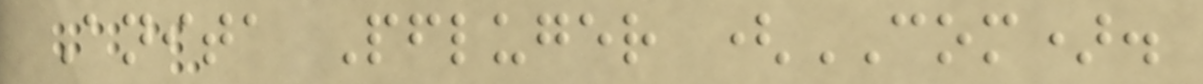Anita Pfluger (COM).
